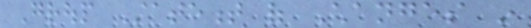Group Statement of Changes in
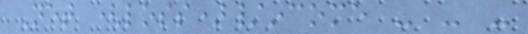Net (loss)/income - - -
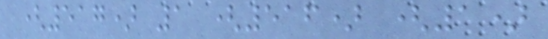(517) 1 (516) (1)
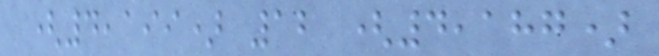(4,199) 12 (4,187)
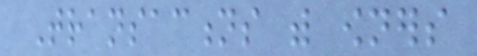Transactions with owners
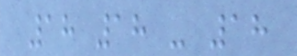18 18 - 18
